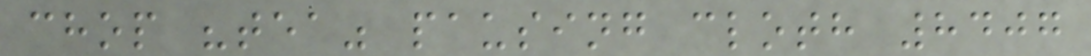chop "tea" pausing cloth 8407
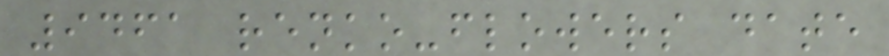9461 renko-flowers date
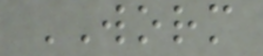WORM
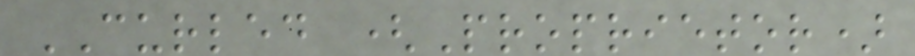CURLED (Proprietor)
